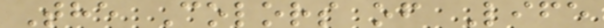The Colors of Life
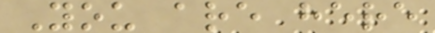You are here
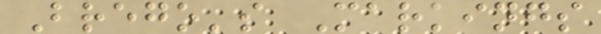Brego's Markings
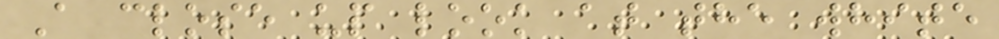A close up look at the white
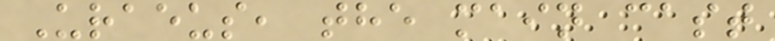Uraeus, the main cast
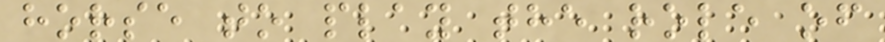horse to play the role of
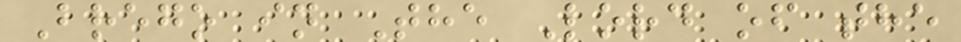Brego in The Lord of the
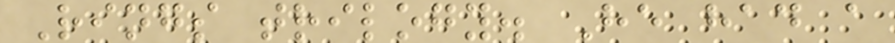Rings trilogy. He had a
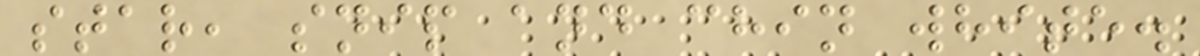star, snip and chin white.
